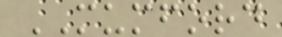MUMFORD
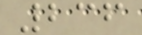236
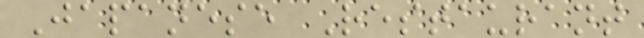Japanese Restaurant
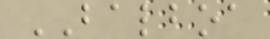BALBOA
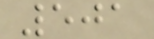501
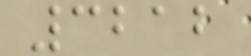3212
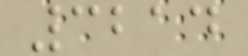3214
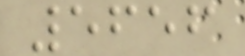5656
